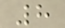8
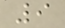9
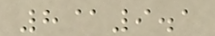8@9.1
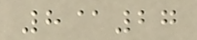8@27
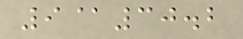9@30.2
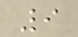9
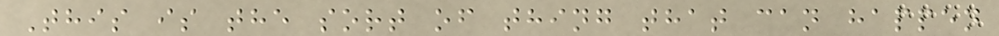This is the sort of thing that can happen
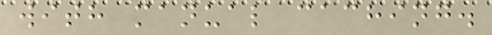with manual caching.
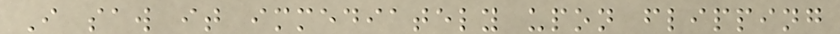I saw it immediately upon flipping
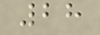28
